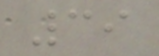39
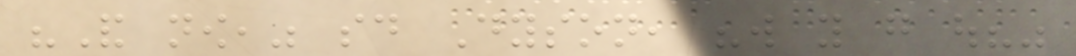"And now," said Dyson, "will you go out?"
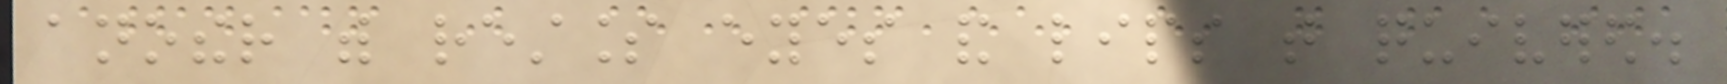another with restless eyes and lips that quivered.
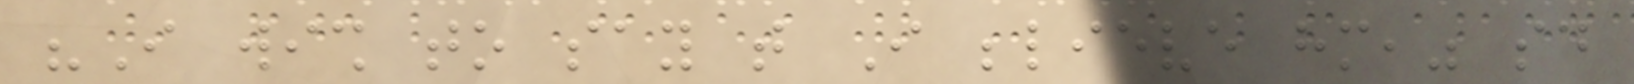"I wish to say that I believe him," said
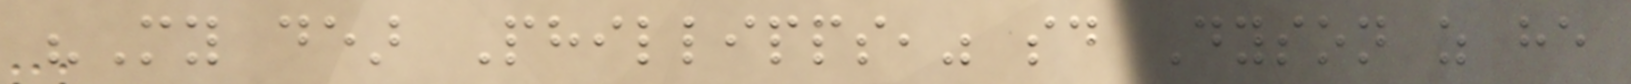"My dear Phillipps," said Dyson as he
